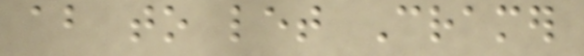about to let Cramer
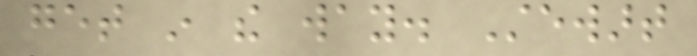get in the way. Stewart
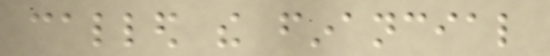called the financial
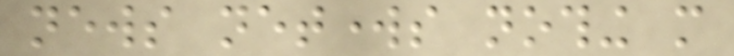news networks nothing more
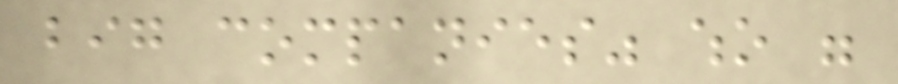big companies" who were
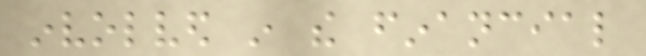involved in the financial
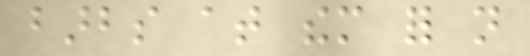barbs at them for not
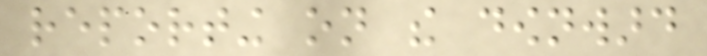reporting on the downward
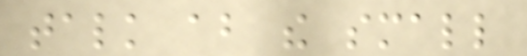talk about the small
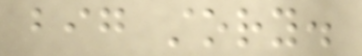big story.
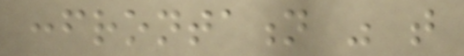confrontation was that
